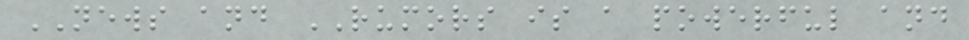NEWS and RUMORS is a powerful and
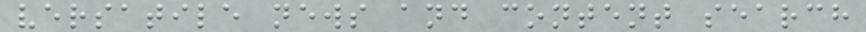versatile news and content search
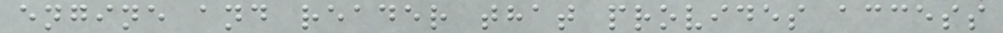engine and reader that provides access
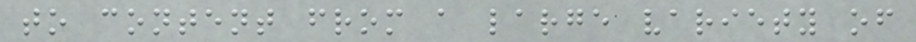to content from a large variety of
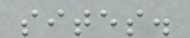sites.
